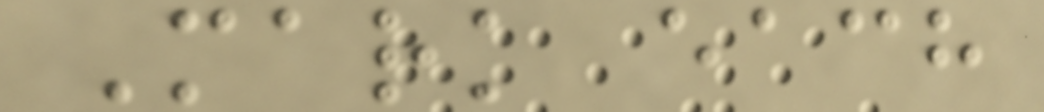Mark each
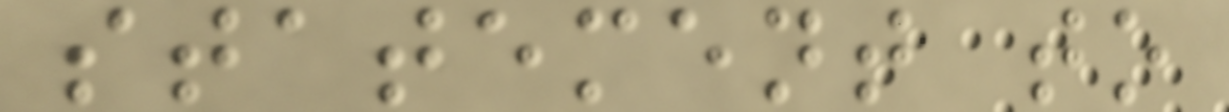statement to
